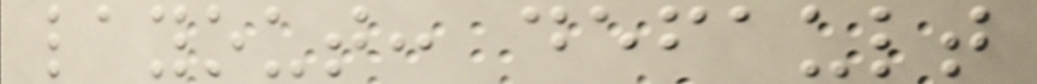layout: default
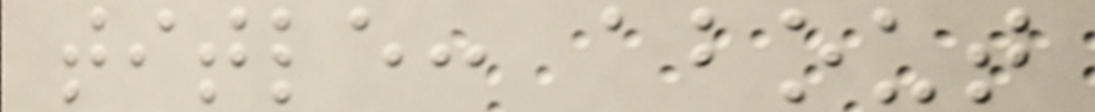title: about
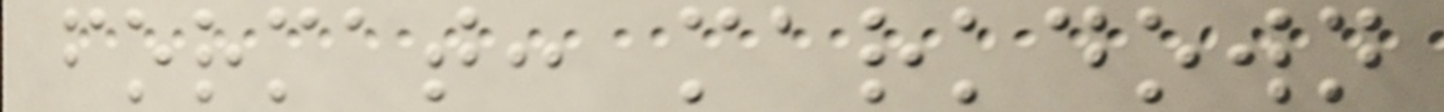format: markdown
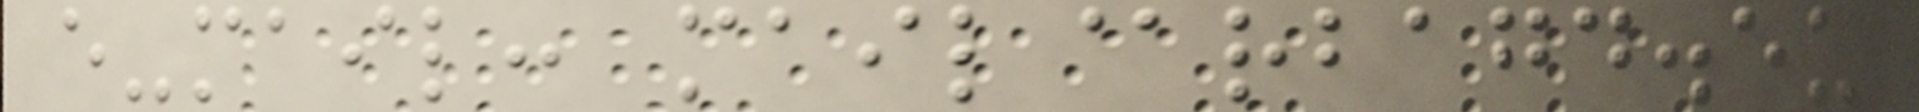e-mail: mail@rbagd.eu
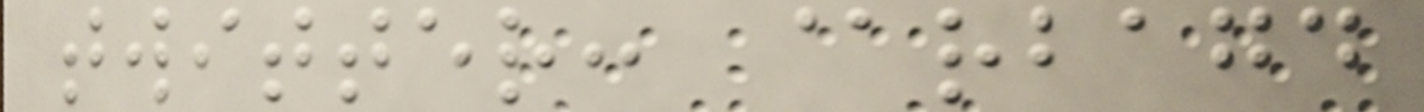twitter: @rbagd
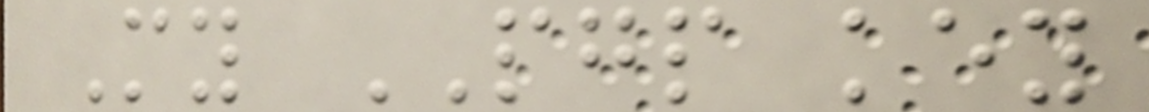My PGP key
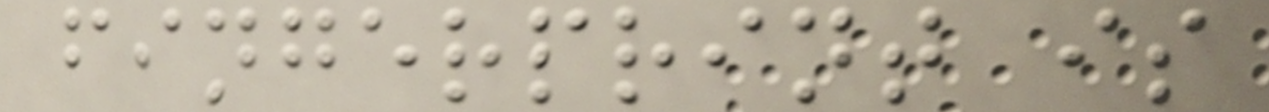fingerprint is
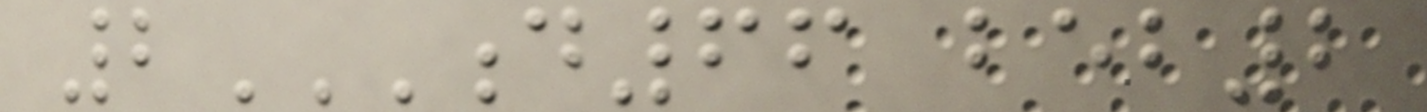2D66 BEB2
